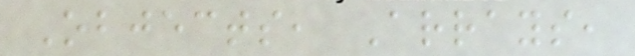Objects, Arrays,
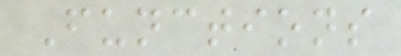Functions
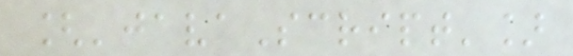['javaScript']
